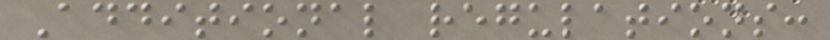Additional regulations:
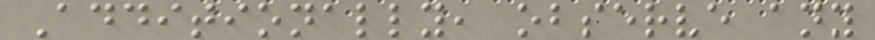Additionally, observe any
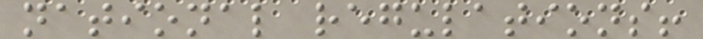national regulations!
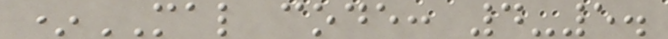*MAL code: 4-5.
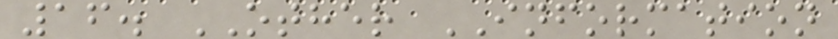16. OTHER INFORMATION
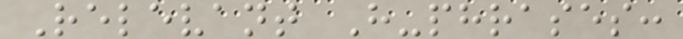Relevant H-phrases:
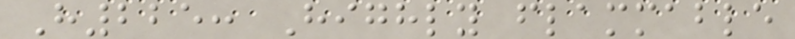H225: Highly flammable
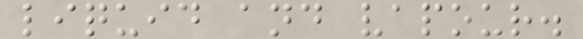liquid and vapour.
